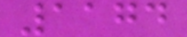1174
